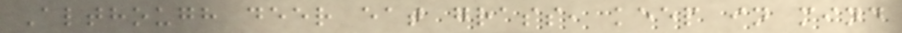Although deer eat grass, keep in mind
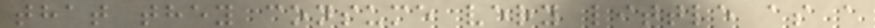that they consume very little as a
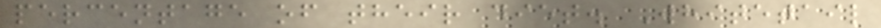percentage of their diet. Whitetail
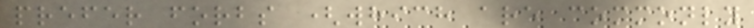prefer forbs (which are commonly
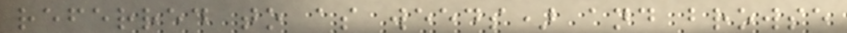referred to as weeds) and browse
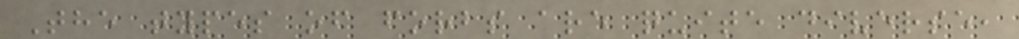The types of forbs are quite diverse,
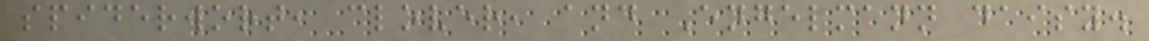spiderwort, clover, and Engelmann daisy.
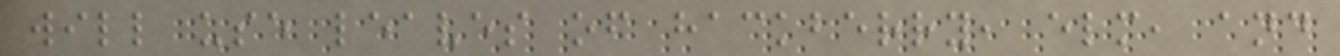will use leaves of hackberry, elm, and
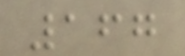167
